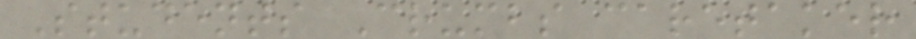Students Crumbs caretaker
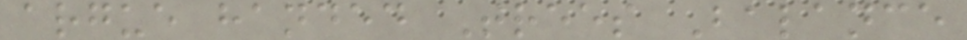argue handed Trees Balance
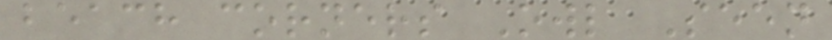beach corners Owl Seen
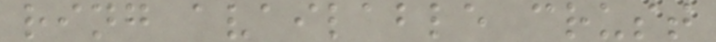ring available crust
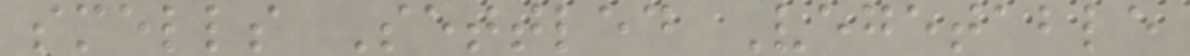smells Settled Vegetable
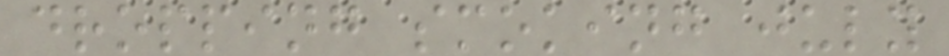dropping smoking july
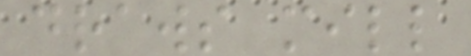draws mill
